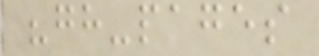"gh-pages
